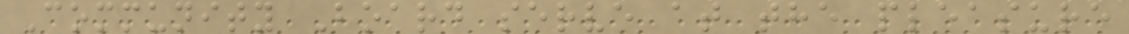Community Board serve at the pleasure
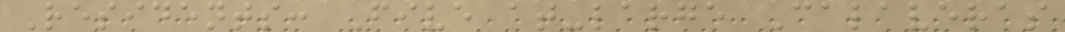Residents: Five at-large Calaveras
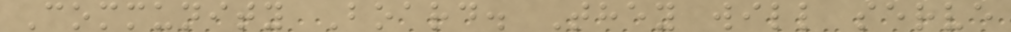Community Board. They will serve
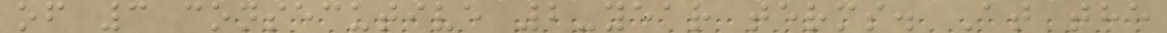of 3 consecutive 2-year terms. At the
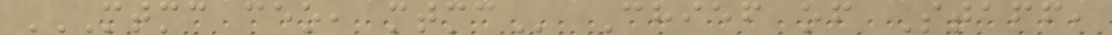MTMC CEO, MTMC Chief of Staff,
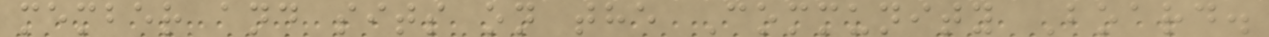member and sits on the Community Board.
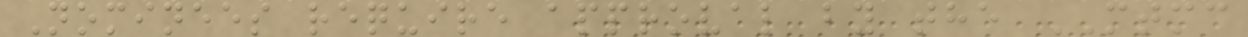Nominees require approval by the MTMC
